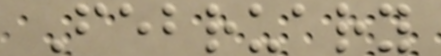February
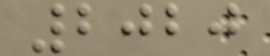2020
